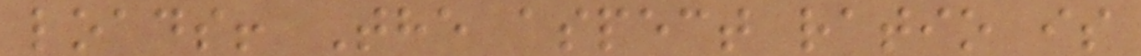loads! The aspect ratio is
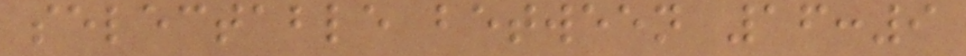selectable between 16:9
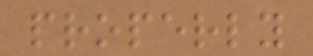properly
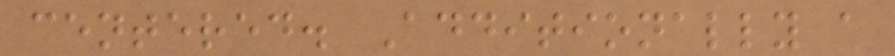centered. Additionally a
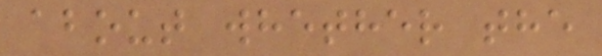about whether the
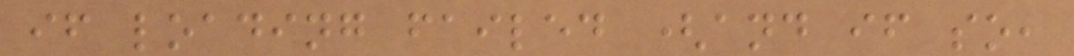if loading failed (and if so,
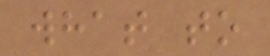what to
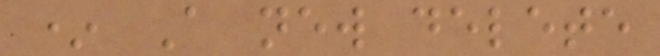* A new delete
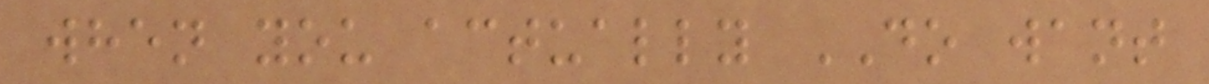when you actually DO want
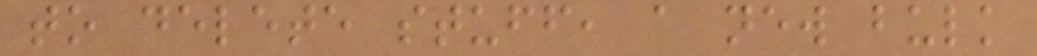to delete stuff, a new bulk
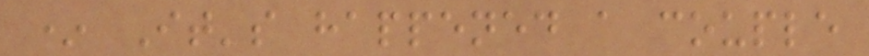* It's happened a couple
